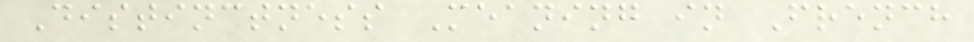Distinctness Meaning in French
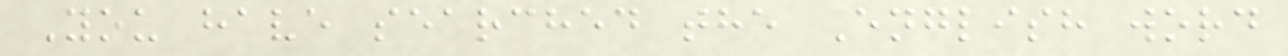You have searched the English word
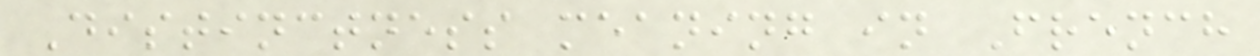Distinctness meaning in French
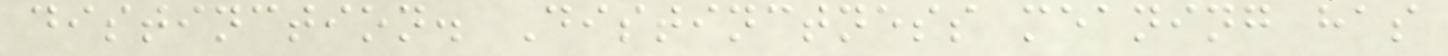distinction. Distinctness meaning has
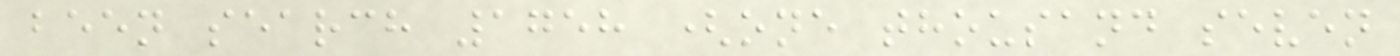been search 1758 (one thousand seven
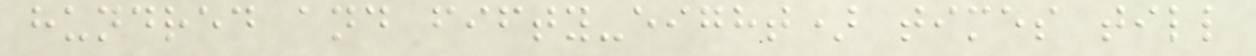hundred and fifty-eight) times till
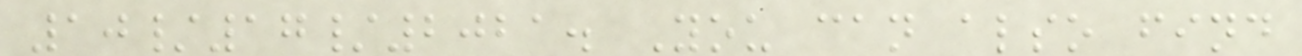10/17/2021. You can also find
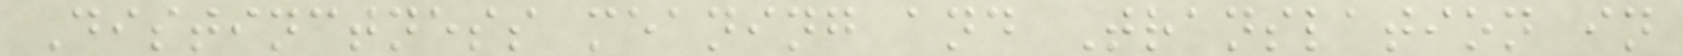Distinctness meaning and Translation in
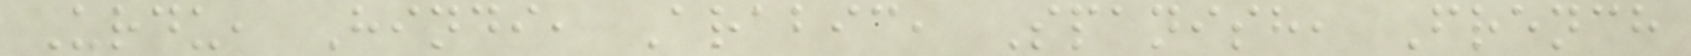Urdu, Hindi, Arabic, Spanish, French
